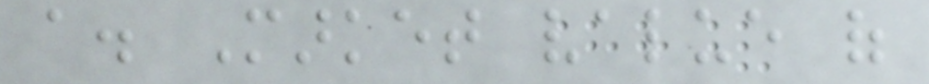a. Market value of
